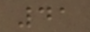41
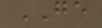GE
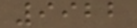9922
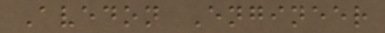Avedon Engineer
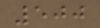500
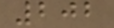202
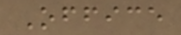Office
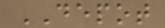DEPOT
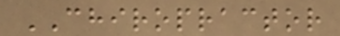CHIROPRACTOR
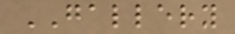GALLERY
